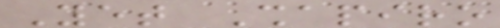Yet Shapiro
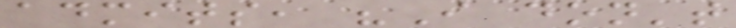admits, "I don't
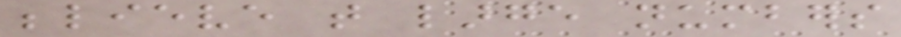believe that large numbers
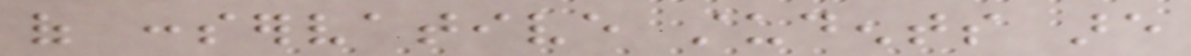of conservative students are
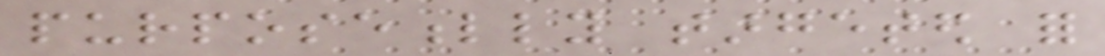purposefully targeted for
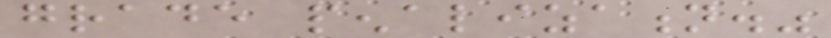grade penalization."
